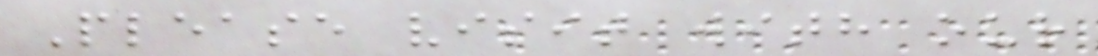Please visit with our
